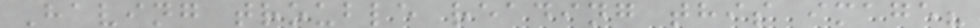Having trouble reading this image?
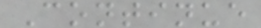Continue
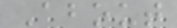About
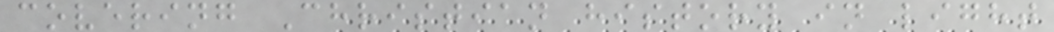covering Christian history in light
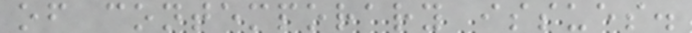of contemporary issues.
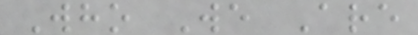Who We Are
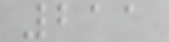211
